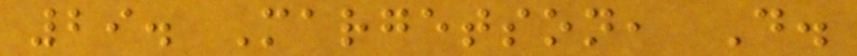29. Margetson, D.
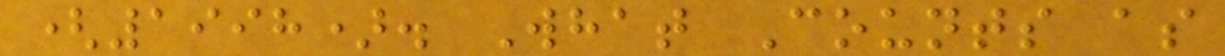(1998). What Counts as
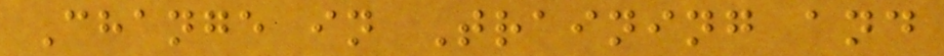Change in Training and
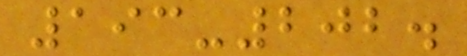193-202.
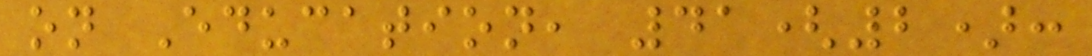on Education, 41(2):
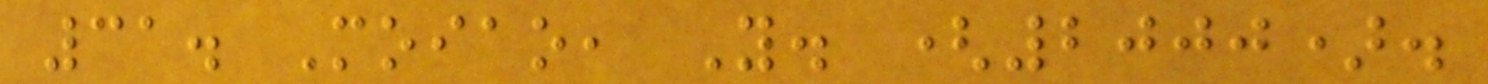31. Moiao, Y. (2000).
